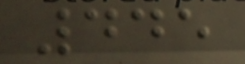445
